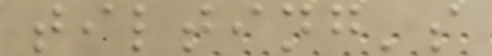tilting's
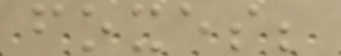foxes;
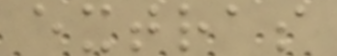extras
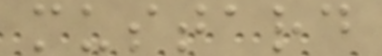mustard
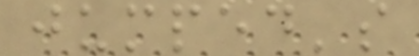jumped's
